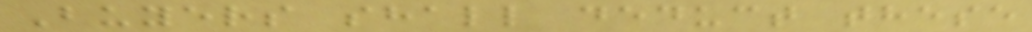Buyers shall deduct these
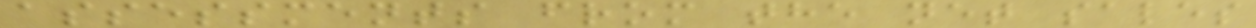assessments from the net sales
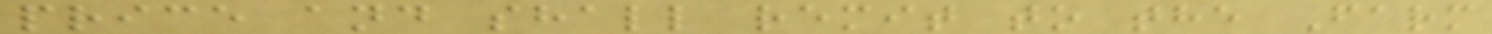price and shall remit to the Farm
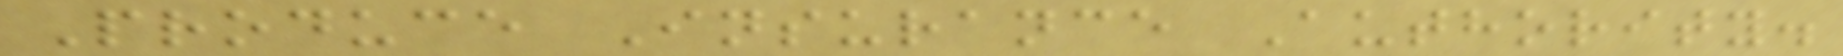Produce Insurance Authority.
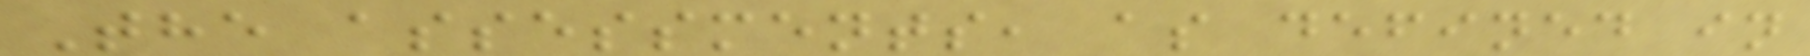The assessments, as defined in
